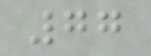77
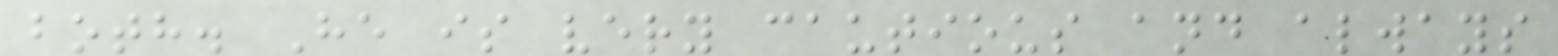both. He is very cautious and always
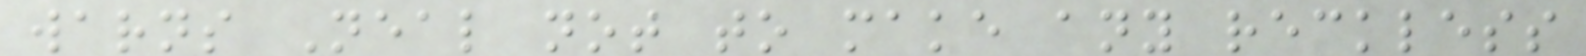warns Neal not to make any reckless
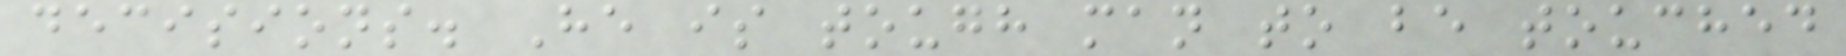decisions. He is tough man to be touched
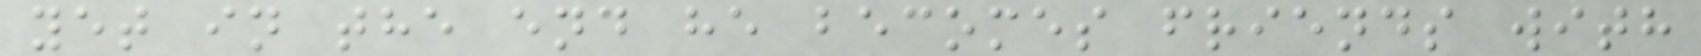yet in the end he becomes friends with
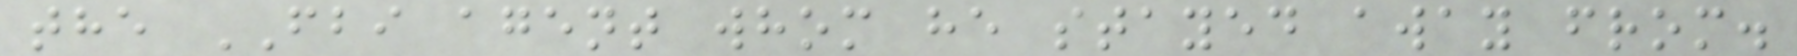the FBI agent whom he stayed away from.
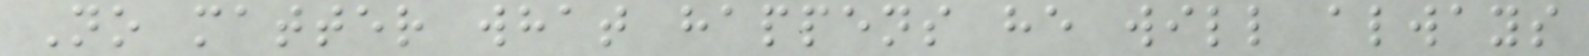No matter what happens he will always
